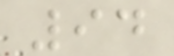94
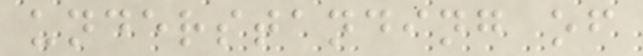understanding of
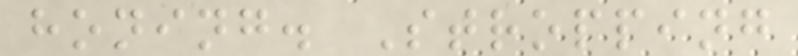honing. Stropping
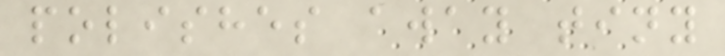polishes away tiny
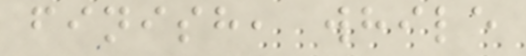finish, while
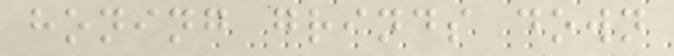honing grinds down
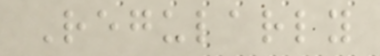Regularly
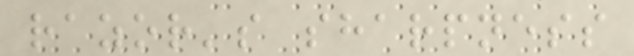razor's sharpness
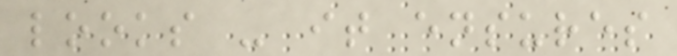looks - it ensures
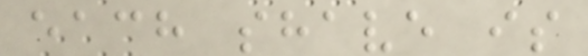each shave is
